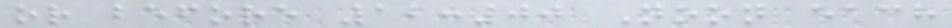or before 12:00 Noon each
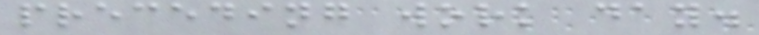preceding work day.
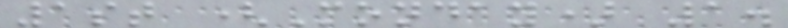1st (Monday) 1.
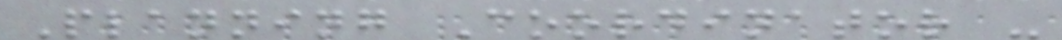Planning Coordinator -
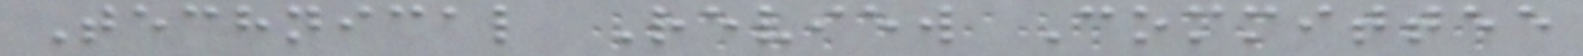Technical Review Committee
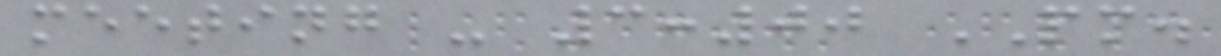meeting - 3:00 PM.
